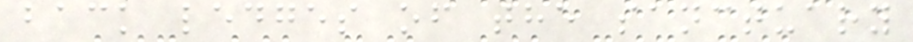back ledges of the sanctuary
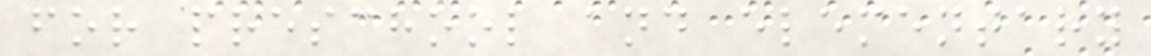for preschool and elementary
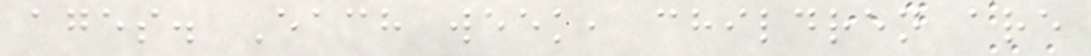ages. Each week, children are
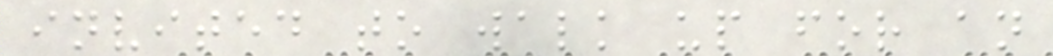invited to walk up for an
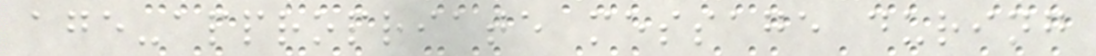age-appropriate message during
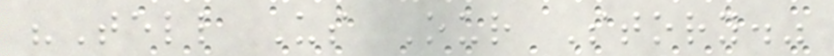"Tell Us Our Story."
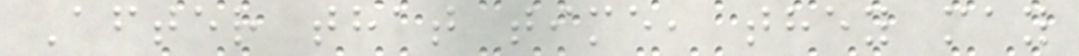After that time, they may
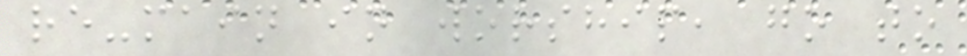re-main in worship, go to
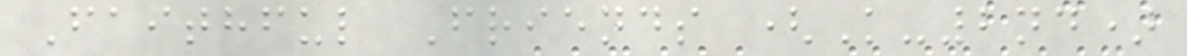Faithful Friends (K-2nd)
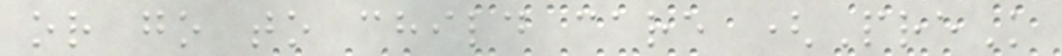or go to child care (PreK
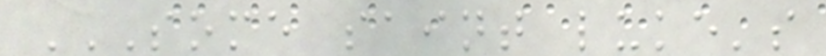SOME SAINT LUKE'S
